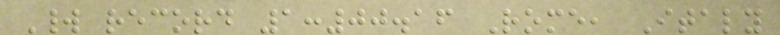World record 1:00.16 Rome, Italy
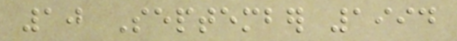10 September 1994
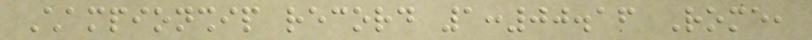Championship record 1:00.16 Rome,
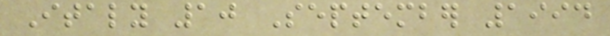Italy 10 September 1994
